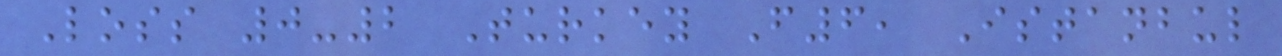Loss 0-2 Turkey F6, Istanbul
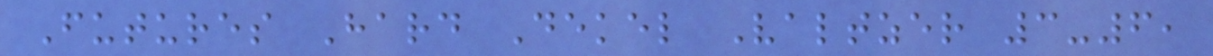Futures Hard Dekel Valtzer 3-6,
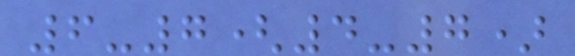6-7(4-7)
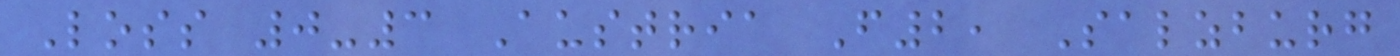Loss 0-3 Austria F2, Salzburg
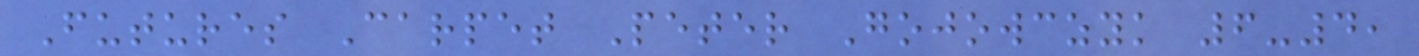Futures Carpet Peter Gojowczyk 6-4,
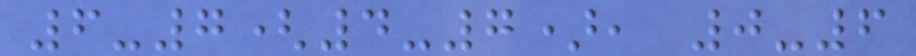6-7(4-7), 0-6
